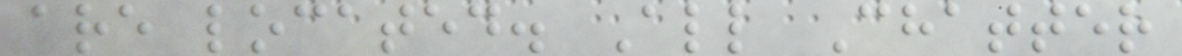are located. All Chatter
